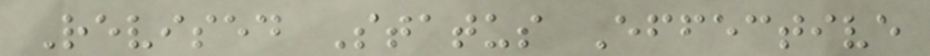Revised Status Effective
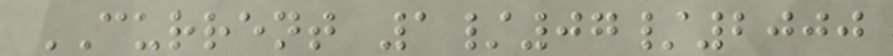CURRENT 1/07/2000
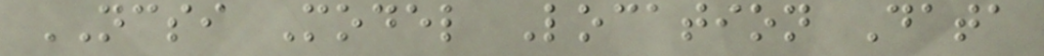NCSI Model Location Data
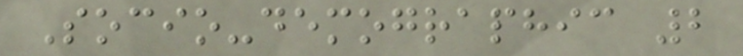Socio-demographic 2
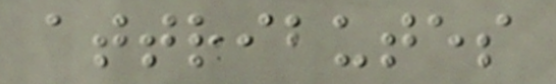attributes
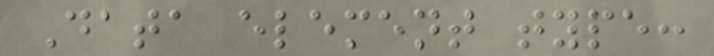Data element type:
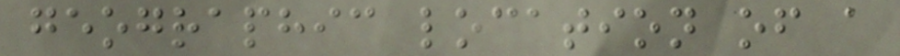geographic location of a
